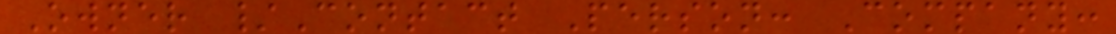Owner /Contact Person: Company:
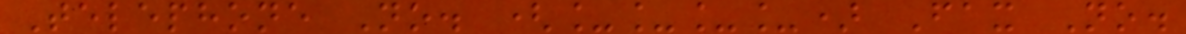Telephone No. (____) Fax No.
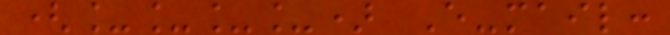(____) E-mail:
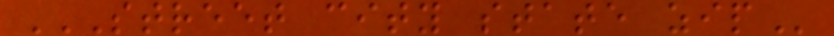STREET CITY STATE ZIP
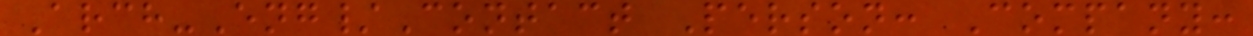Arch-Eng/Contact Person: Company:
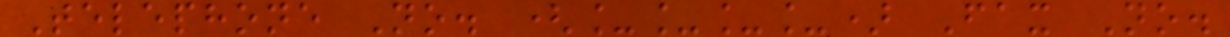Telephone No. (____) Fax No.
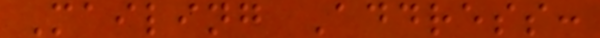Mailing Address:
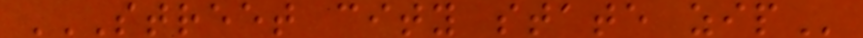STREET CITY STATE ZIP
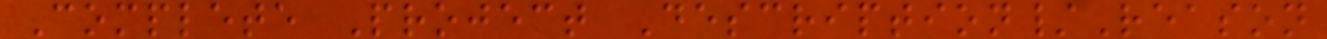Complete Project Description/Reason
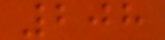208
